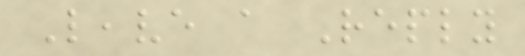Leave a Reply
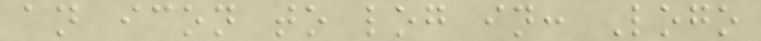an icon to log in: Logo
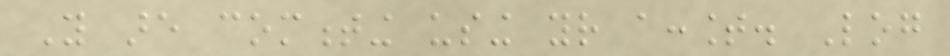You are commenting using your account. Log
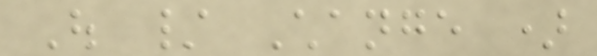Out / Change )
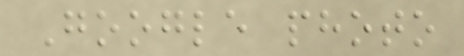Google photo
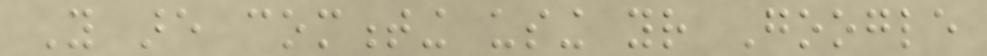You are commenting using your Google
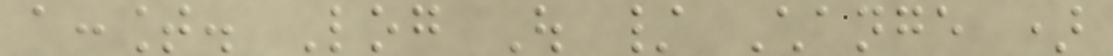account. Log Out / Change )
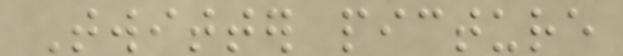Twitter picture
